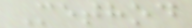Method
